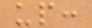up:
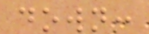down:
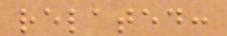related:
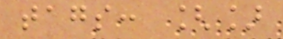tags: []
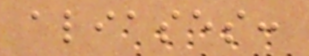aliases:
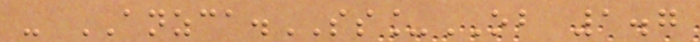- ANZCA.SS_OB 1.7
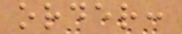order:
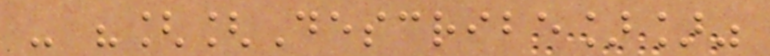- "[[Describe]]"
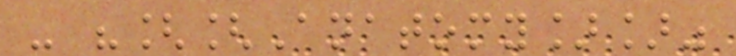- "[[Anatomy]]"
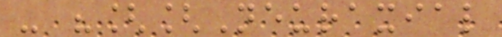- "[[Neuraxial
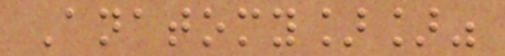Anatomy]]"
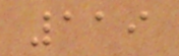119
